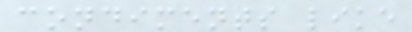condiments like
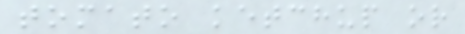tomato ketchup or
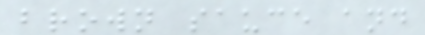brown sauce and
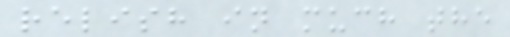relish in much the
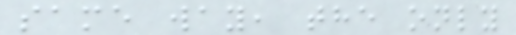same way, the only
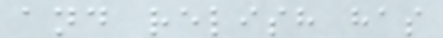and relish has
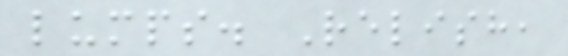lumps. Relish,
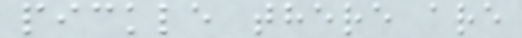pickle there are
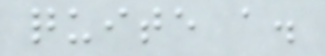quite a.
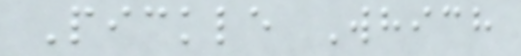Pickle Which
